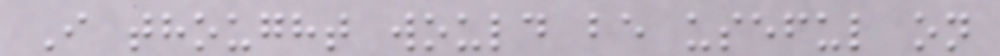I thought would be useful on
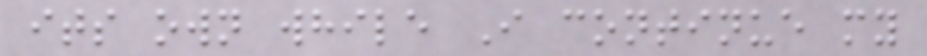its own while I continue my
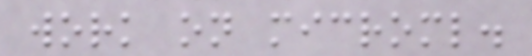work on microml.
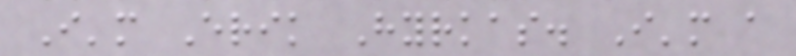I'm Erik Hyrkas. I'm a
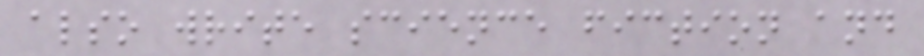also write science fiction and
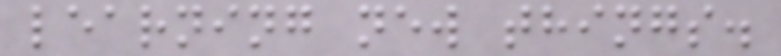learning new things.
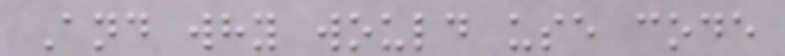And why would use code
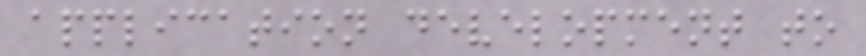application development to
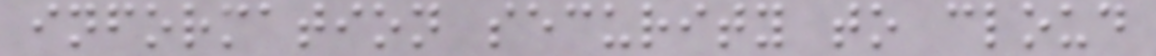information security to cloud
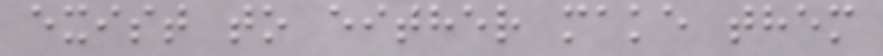exist to either make them
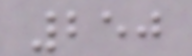250
